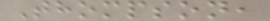Thompson,
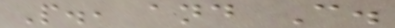P., and C.
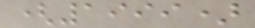(1999)
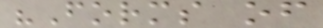"Forms of
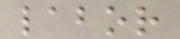labor
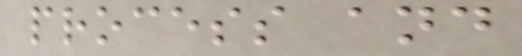process and
